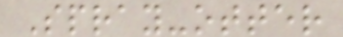Spray-otter
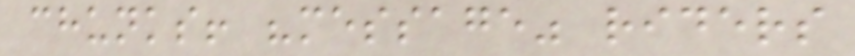chunks! "message" riders
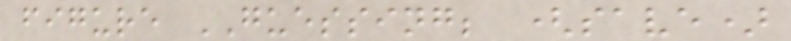figure GUESSING; (save)
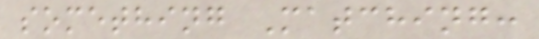something Matching:
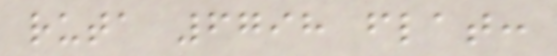ruta 6798 flat:
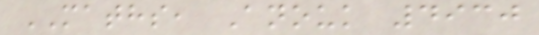MATHS, Anouk 4930
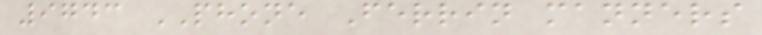9743 PHONE Ferrin manners
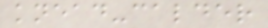knead-calder
